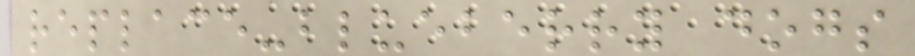replace-blueberry dogs
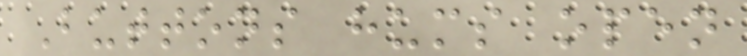Buttons hums open
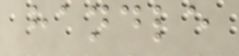handle
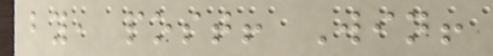by, post! Win!
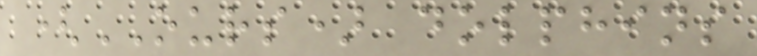(OURS) dolphins
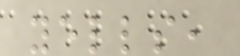yells,
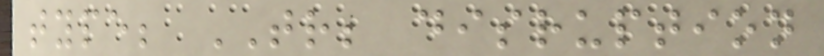type; TR; disruption
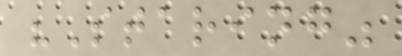"Staring"
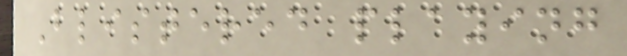Blistered playing
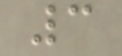3
